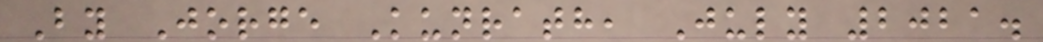By Jorge Kunrath, July 2021.
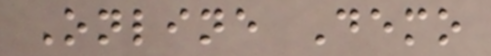Online Demo
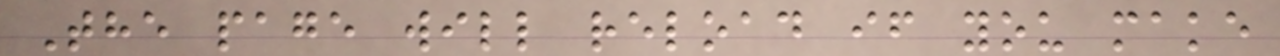The page will reload if you make
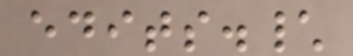edits.\
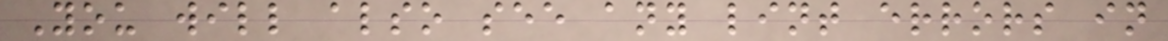You will also see any lint errors in
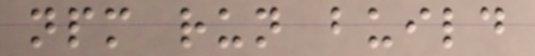npm run build
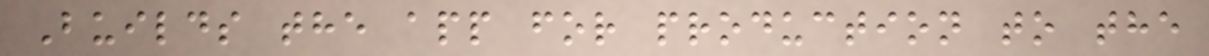Builds the app for production to the
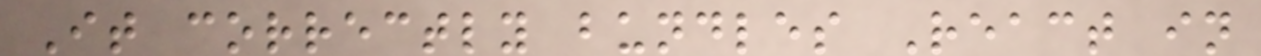It correctly bundles React in
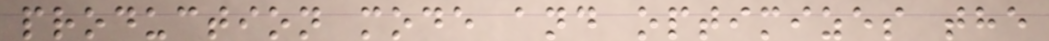production mode and optimizes the
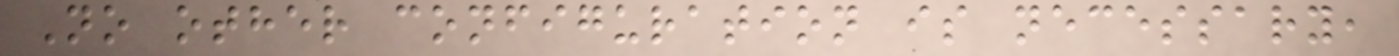No other configuration is necessary,
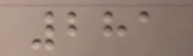281
